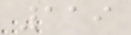119
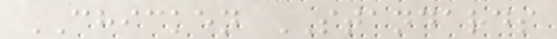CHICKEN STANDARDS
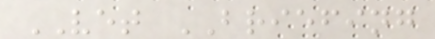VET BRIEFING
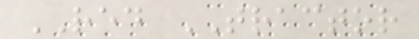RED TRACTOR
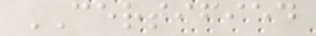CERTIFIED
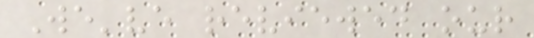We've reviewed our
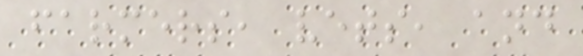farmers, vets, and
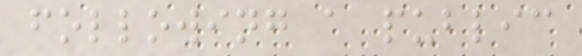following a public
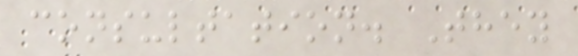consultation. They
